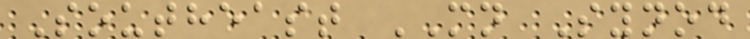Southeast MN Synod
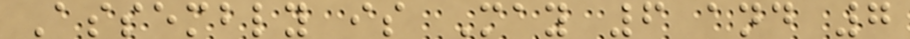Assembly is May 6 and 7
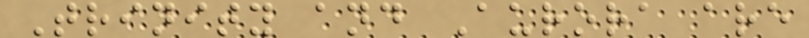Trinity and Aurora are
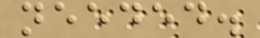needed.
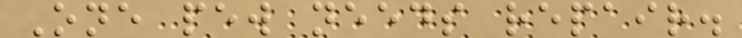One pew needs repair.
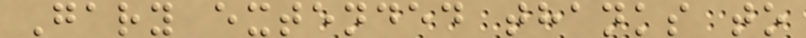Gary extended thanks to
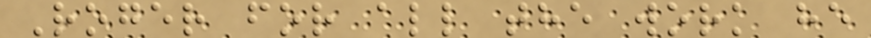Roger for all the work he
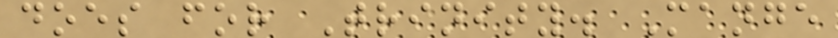does for Trinity. Mange
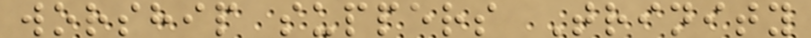worship suppers Trinity
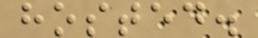hosted.
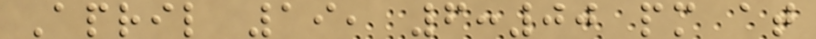April 19, 6:00 pm at
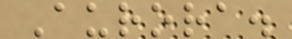Aurora.
